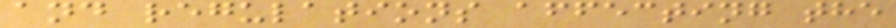and regulations affecting the
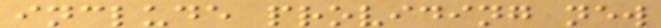include providing new
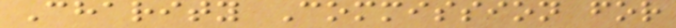Charity Commission for
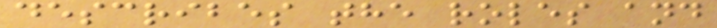describes the roles and
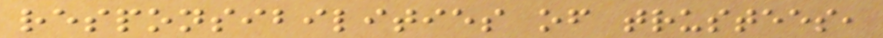responsibilities of trustees,
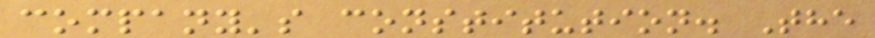company's constitution. The
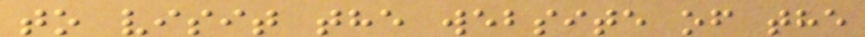to visit the website of the
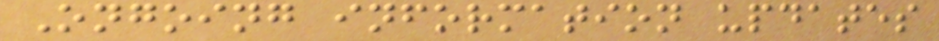Ongoing information updates
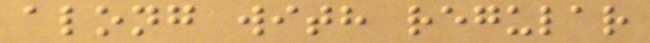along with regular
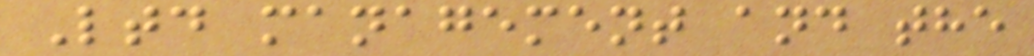Ltd management and the
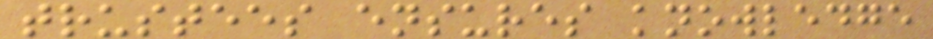trustees ensures knowledge
